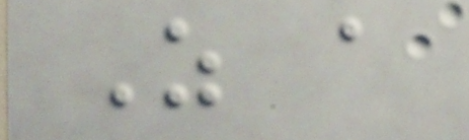As a
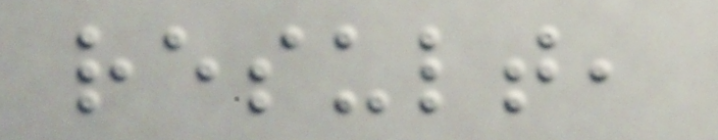result,
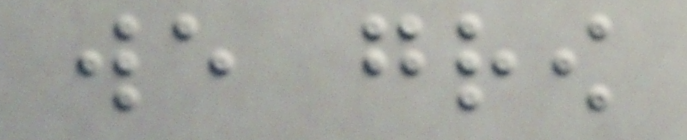we grow
